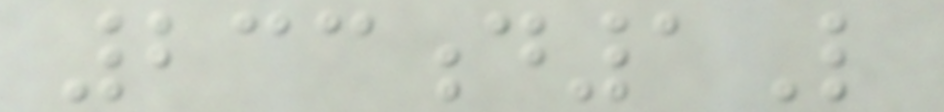233d1L
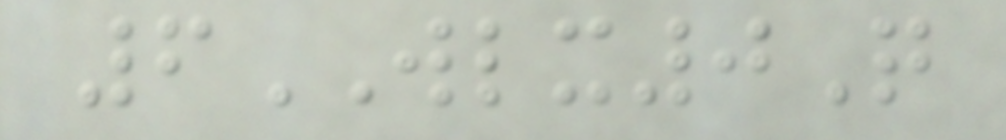6WLX0Q
